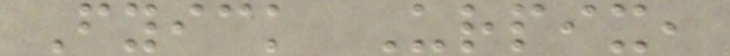Fyick Urpix,
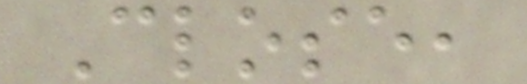Close,
